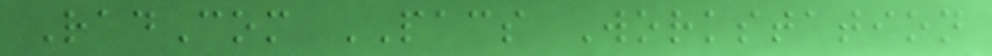RadCom PACS Workstation
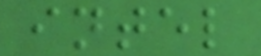intel
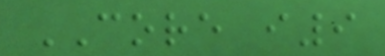CORE i9
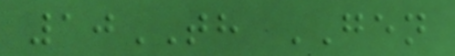10TH GEN
